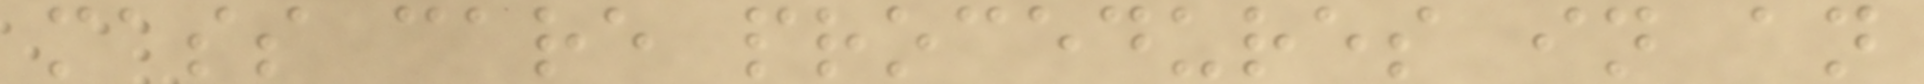mass care procedures in an
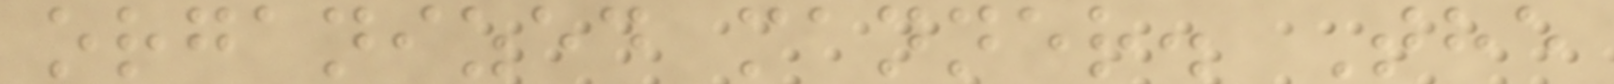organized manner. The
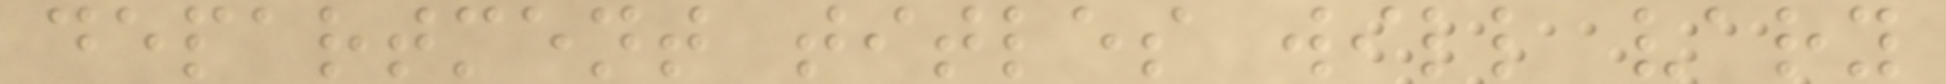department titles will vary
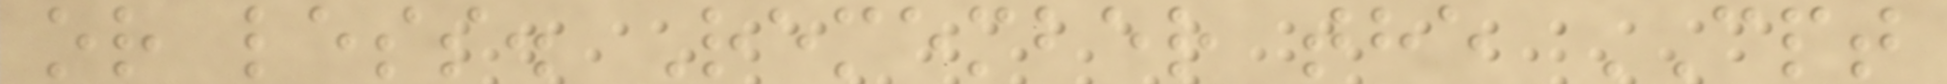or less. Remember the CPT
